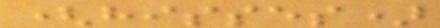(hisses)
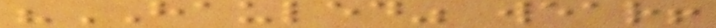"HAULED" wear!
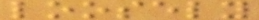loosely
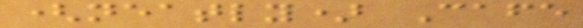(neatly) Cafe
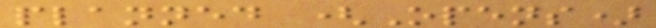planned (Opens)
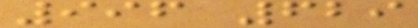996 629
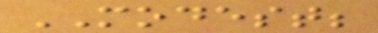MODEST;
